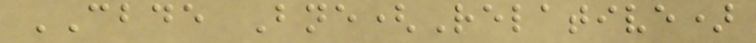CBDE Bne(Relative)
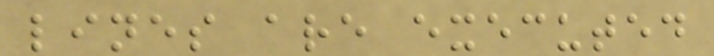lines are executed
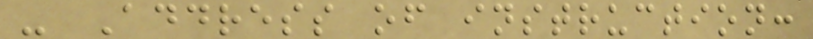- Address of instruction:
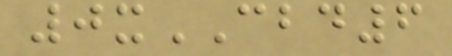0xCBD6
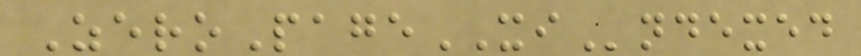ZeroPageXIndexed
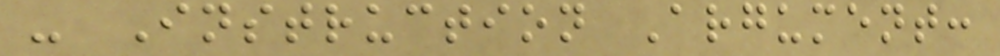- Instruction Argument:
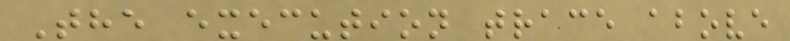The execution trace above
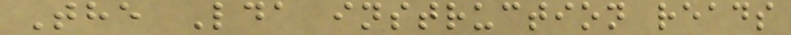The Lda instruction reads
